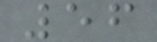56
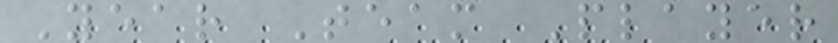Year Team Player
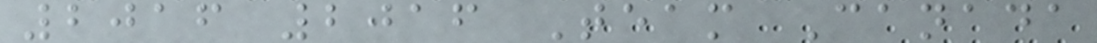2016 2016 Team Canada
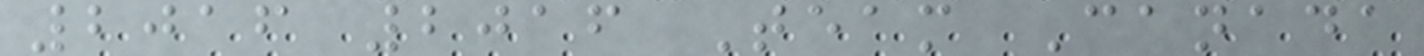2016 2016 Team Canada
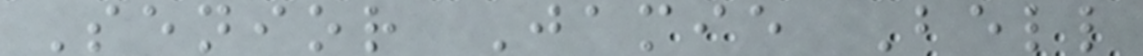Senior Jamie Bell
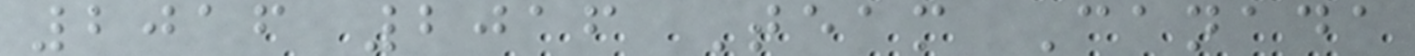2016 2016 Team Canada
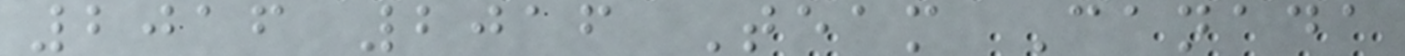2016 2016 Team Canada
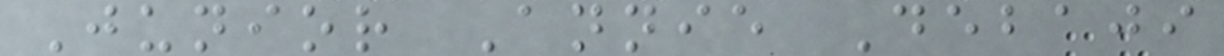Junior Annie Debaji
